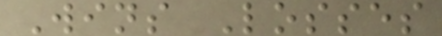Wins Losses
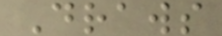Draws
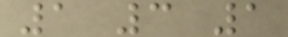1 3 1
